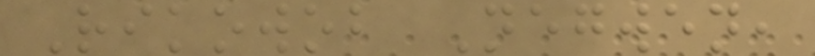Rikowob Negwen,
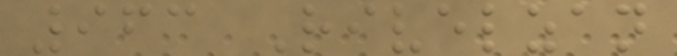963 Rivelzan
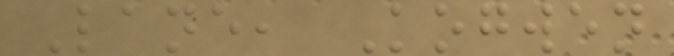Lane, Kogwen
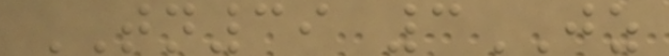TN39 3JZ
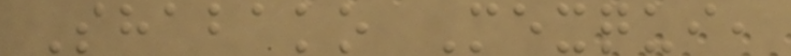Shabako Mexqui,
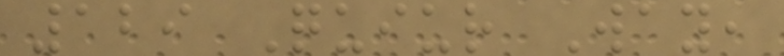129 Quiur Way,
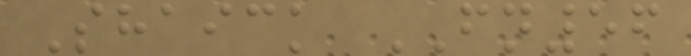Shaick FN56
